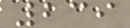239
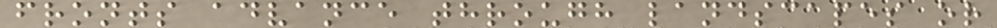fronts advance through landscapes or
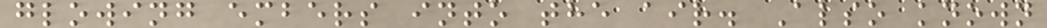glowing embers into the air. Also known
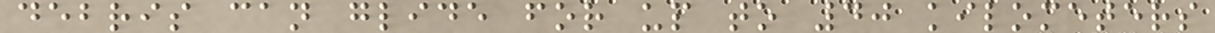debris can glide for up to 40 kilometers
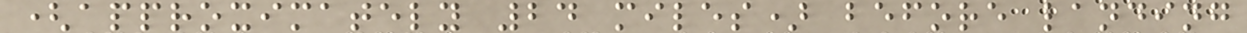(approximately 24 miles) before landing
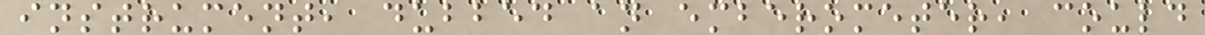instrument, dubbed an emberometer, could
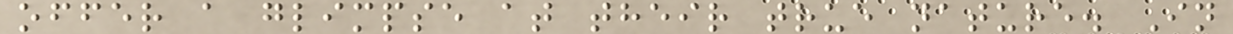offer a glimpse at their true nature. In
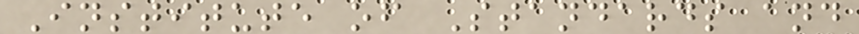Institute of Standards and
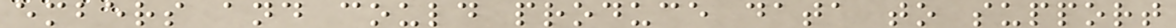embers and could produce data to support
